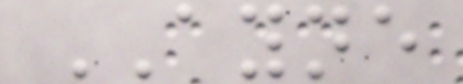AYNE
